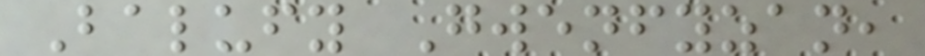Balufy Gwenfyzan,
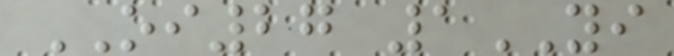OI27 1YI
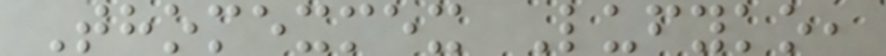Thomexmex Lufyko,
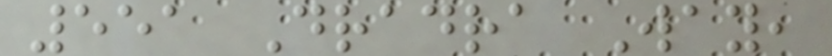551 Dradra Way,
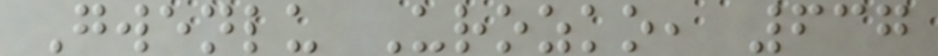Gwenlu Urozko, 637
